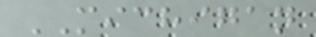MICHIGAN
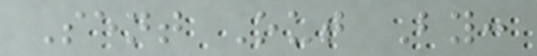Sent Out By:
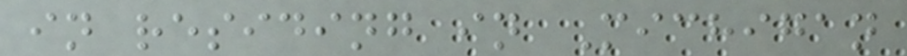in residing in Michigan
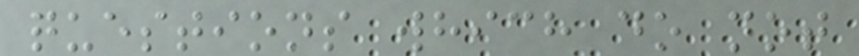questions which do not
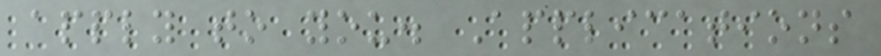apply to you. Applications
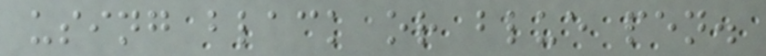using black or blue pen.
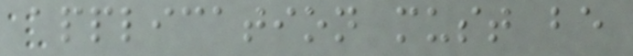application must be
